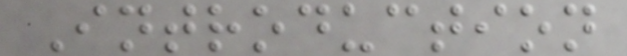Introduction
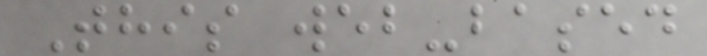This web-based
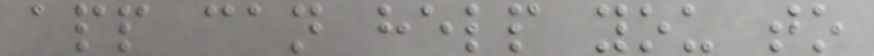app can help you to
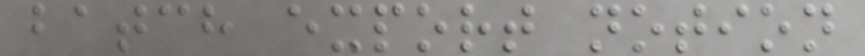batch export notion
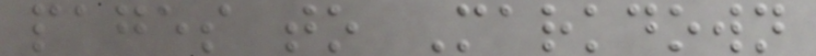pages to Markdown
